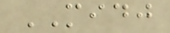MIDJ
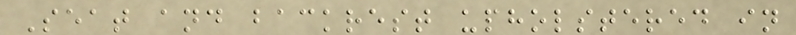Seat and backrest upholstered in
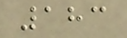183
